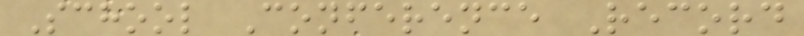School Conference Record
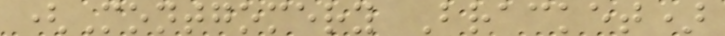(Montgomery Bracket)
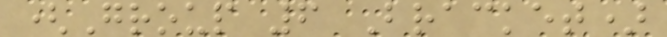(Group 6 Bracket)
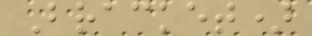Bracket)
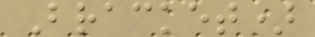Bracket)
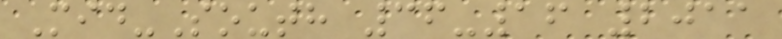Mid-South 36-16 2011
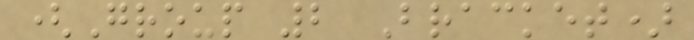(Group 2 Bracket)
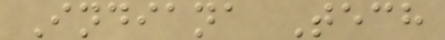Indiana Tech
